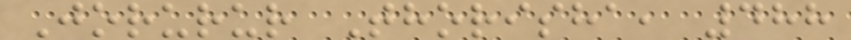Jorurur Thorisha, 488
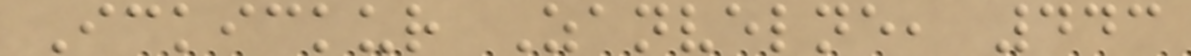Ickickur Zanvelne, 443
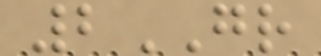2GR
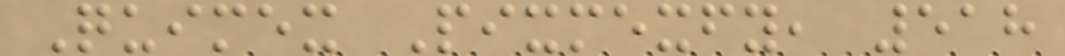Quimex Pixmexfy, 518
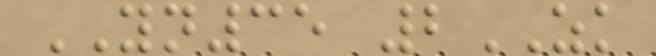YN35 2ZK
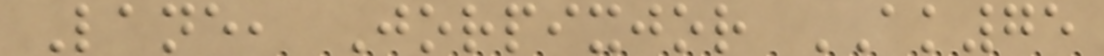Lane, Jorpixjor AK75
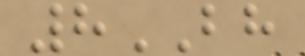8BH
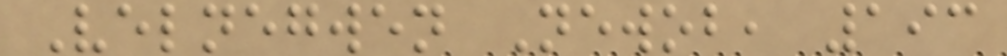Velnegwen Newob, 193
